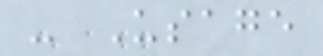- Usage
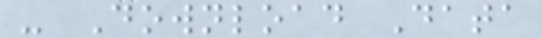- Download Data
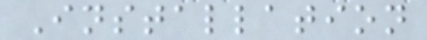Installation
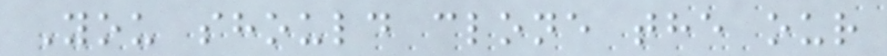You should clone the our
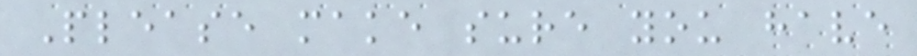Please make sure you have
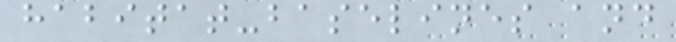habitat-baselines and
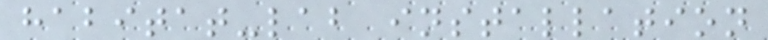habitat-lab installation
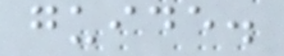guide.
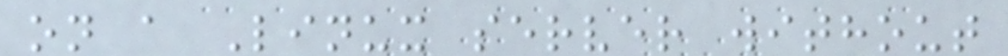on a Linux server without
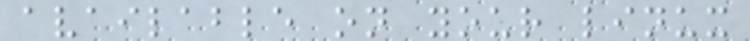available on your linux
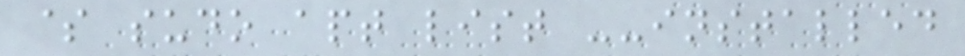$ sudo apt list --installed
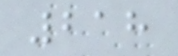218
